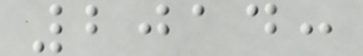2014:
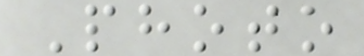Photo
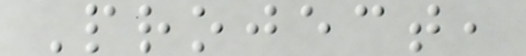Project,
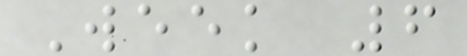Week 6
